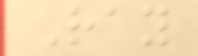Ray
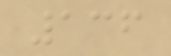136
